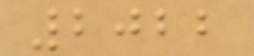2022
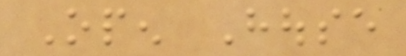Open House
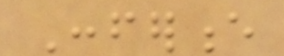Conference
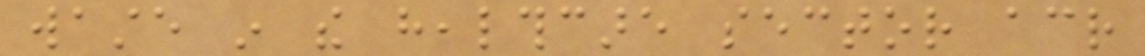waste in the healthcare sector across
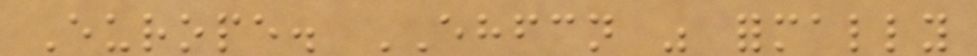Europe. EHFCN was formally
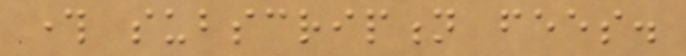through subscription fees.
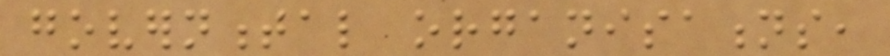governmental organisations,
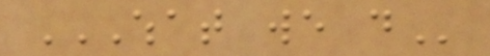WHAT WE DO
